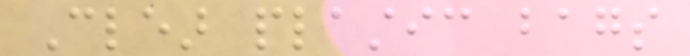Clear plastic bags
